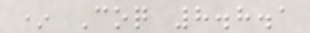* Coq 8.8.1
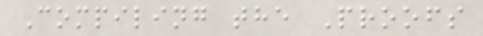Compiling the Proofs
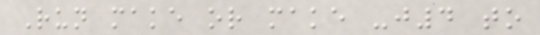Run make or make -j4 to
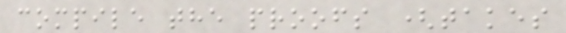compile the proofs (takes
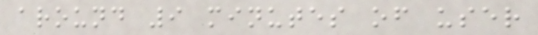around 9 minutes of user
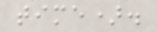time).
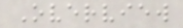Overview
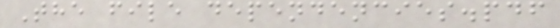The file dependencies.pdf
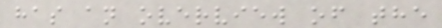has an overview of the
